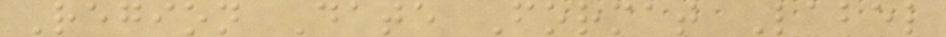Region Date Format Label
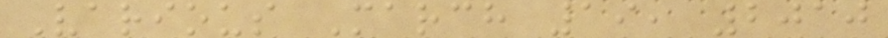Various March 19, 2010
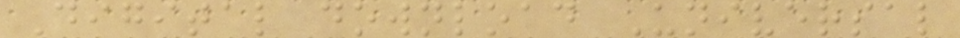Digital download Universal
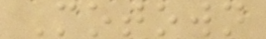Motown
